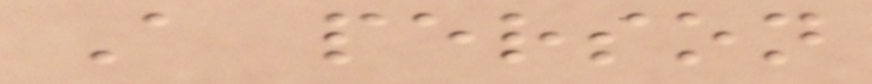A person
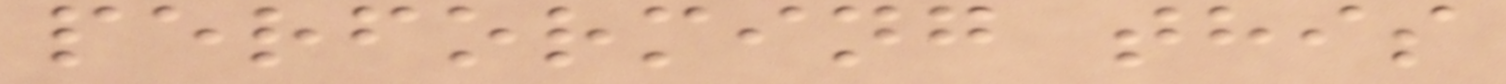performing this
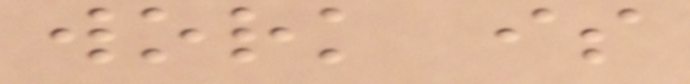work is
